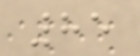85
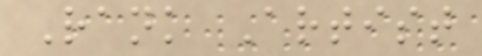Rank Artist
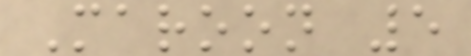Maroon 5
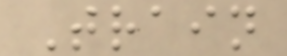Train
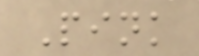Pink
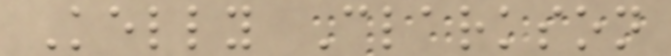Kelly Clarkson
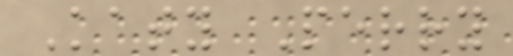Katy Perry
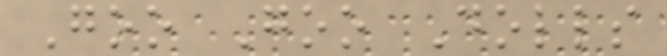Goo Goo Dolls
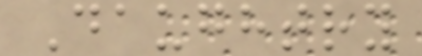Daughtry
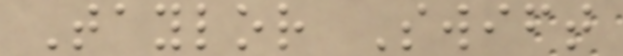Taylor Swift
